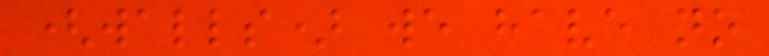(walls) we have no
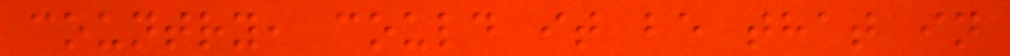country, could it be that in
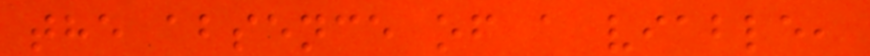the absence of a viable,
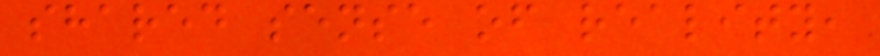shared sense of reality,
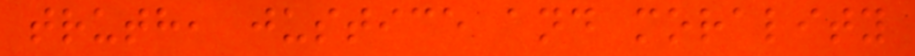truth, justice and morality
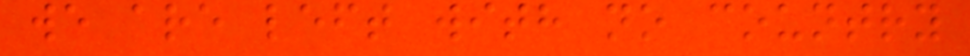we are left with no country
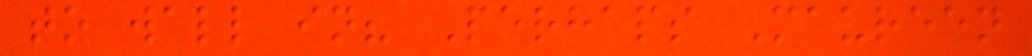to wall in? Perhaps Maureen
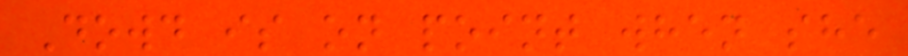Dowd is on point when she
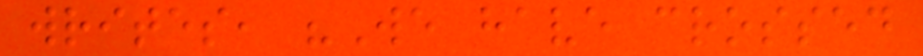writes, "We have crossed
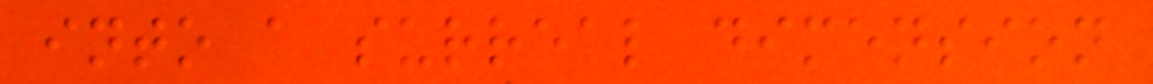into a surreal dimension
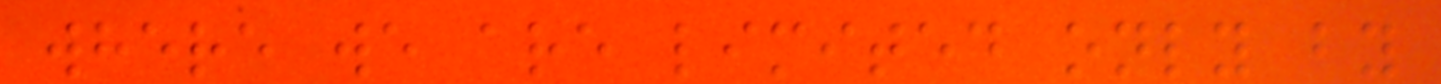where we are limited only by
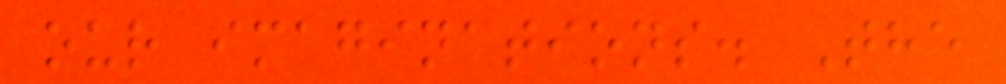our imaginations. The
